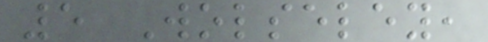5 Wolseley,
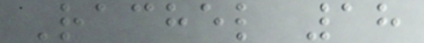Rachel 18
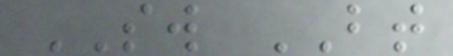SW BT
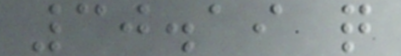30.19 q
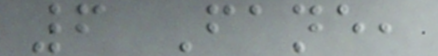6 Fane,
